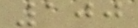100
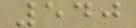540
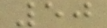50
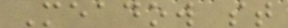Meadow st
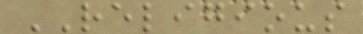RELIGIOUS
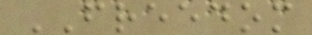FREEDOM
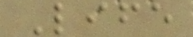Life
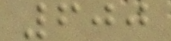600
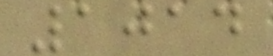1014
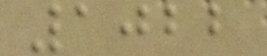1022
